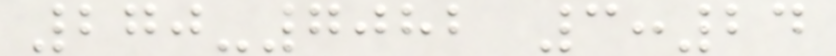270-7082 3:24
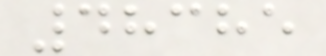48385
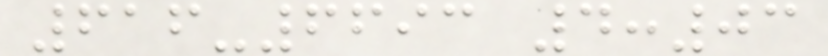616-6693 4:03
